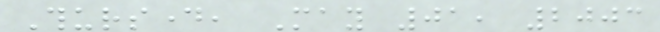Thursday, May 01, 2003
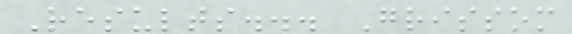Results... Grissom
